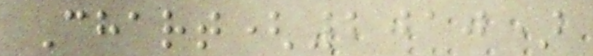Chart(2010)
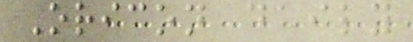Oricon daily
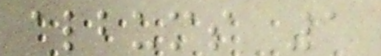albums 1
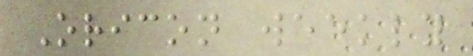Oricon weekly
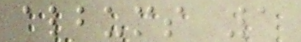albums 1
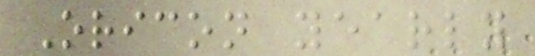Oricon yearly
